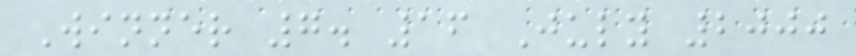Winner 7. 16 July 2000
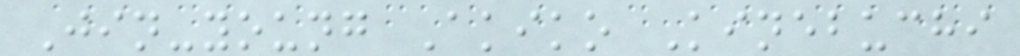Jin-young Akiko Kinebuchi
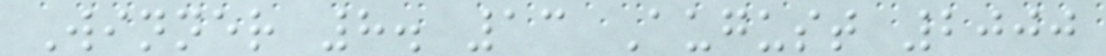Winner 8. 13 August 2000
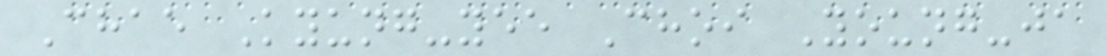Chae Kyung-yee Choi Young-ja
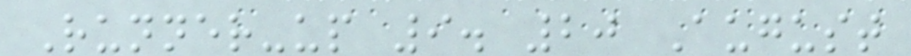Runner-up 9. 20 August
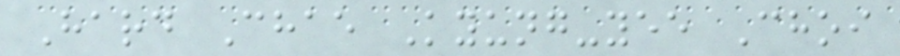Hard Chae Kyung-yee Choi
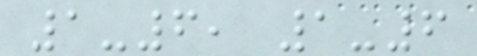1-6, 1-6
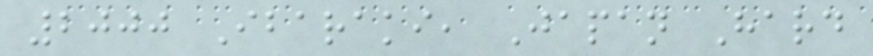2000 Ibaraki, Japan Hard
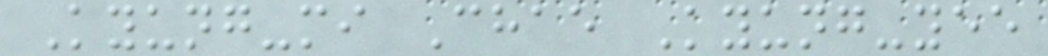Kyung-mi Chae Kyung-yee
